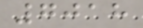7018
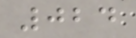024
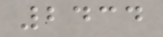2434
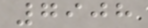7908
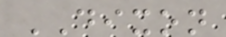DIXON
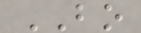BO
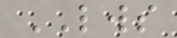LWS
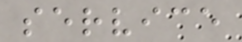service
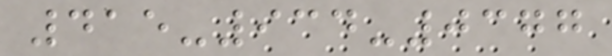415-934-0377
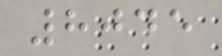8045
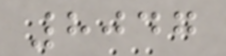8047
